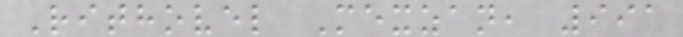Rithovel Mexzan, 991
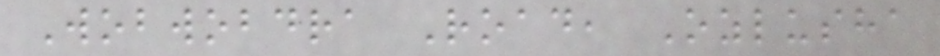Wobwobdra Road, Ozlusha
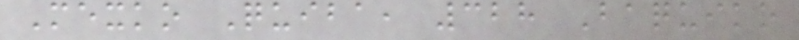Mexko Quiba, 328 Baquiko
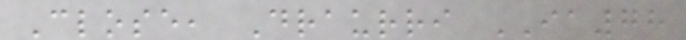Close, Draurri IA78
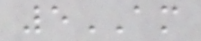5AM
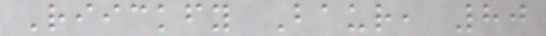Riickfy Baur, 80
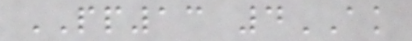PP13 4AK
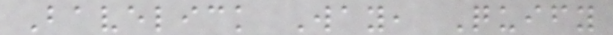Bavelick Way, Quify
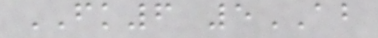FK6 5AB
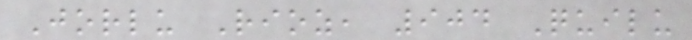Jorlu Rioz, 904 Quilu
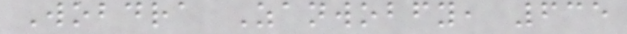Wobdra Zanwobfy, 635
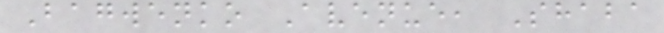Bagwenko Avenue, Shaba
